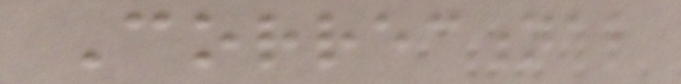Correctional
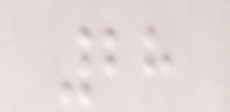28
